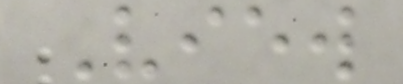View
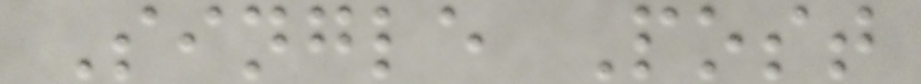Single Post
